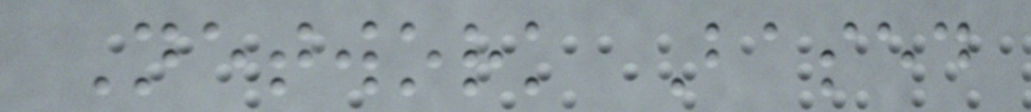Network Based
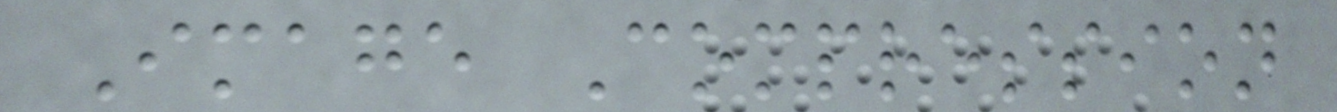Image Compression
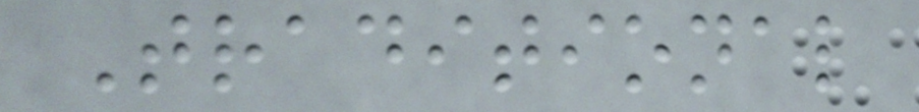Traditional
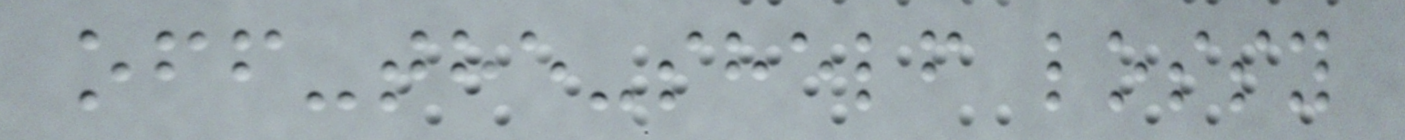off-the-shelf lossy
